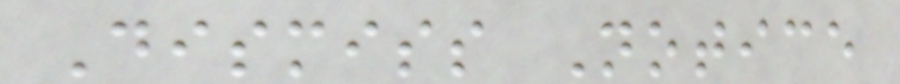Dismiss Notice
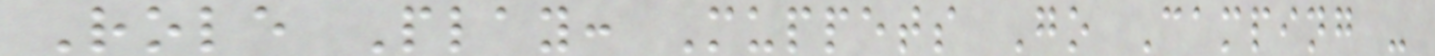Role Play: Muppets Go Camping -
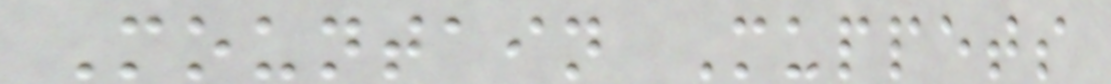Mountain Muppets
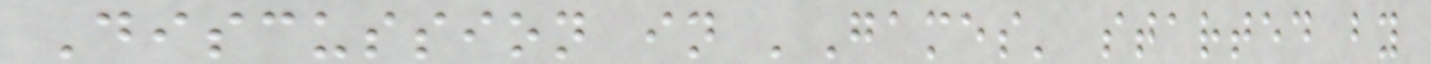Discussion in 'Games' started by
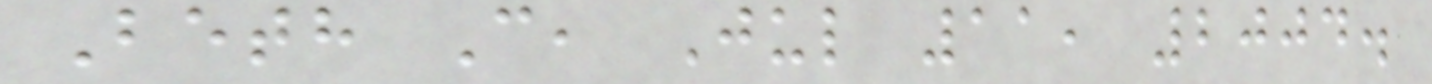Beth C, Jul 11, 2004.
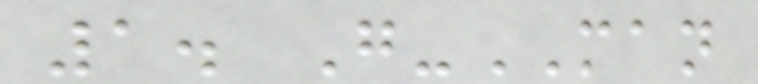1. G-MAN
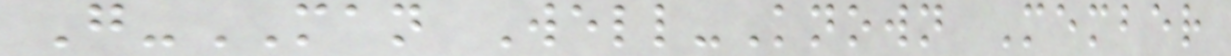G-MAN Well-Known Member
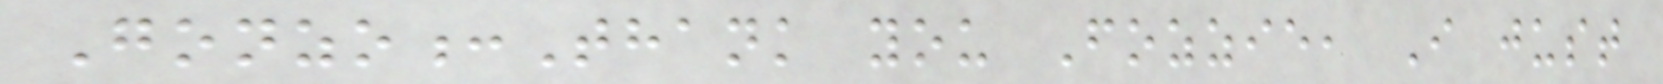Gonzo:Thank you Fozzie, I just
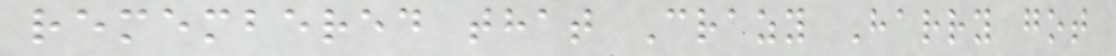remembered that Crazy Harry got
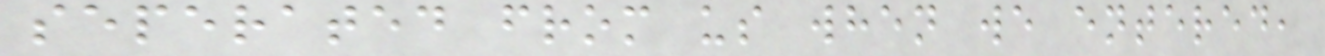seperated from us when we entered,
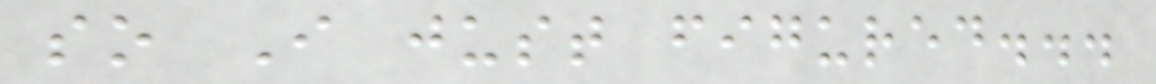so I just figured...
